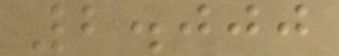2.000
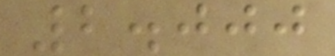2.000
